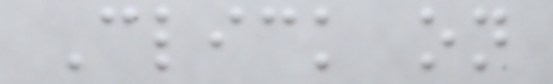Click on
